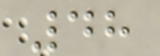48
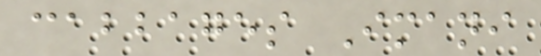cabbages Imani
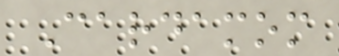Cardamom
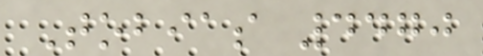Tobias 4470
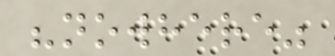"nowhere"
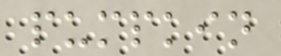pumpkin
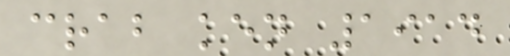crab ken 1914
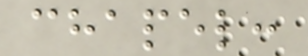chapel:
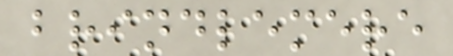brindlemere
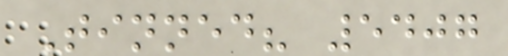Tinned? 5407
